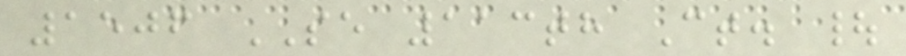1506 SE 113th Ct. |
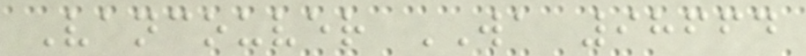Vancouver WA 98664
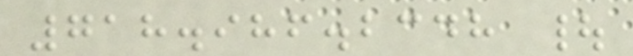718.986.2348 |
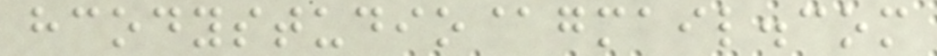hcodystudio@gmail.com
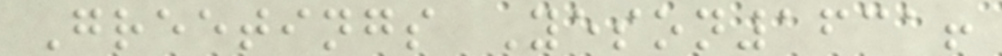Greetings Yeson1631!
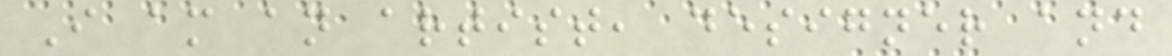I am an artist, designer and
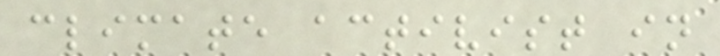climate activist in
